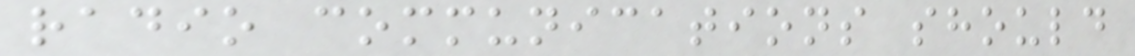radio communications should
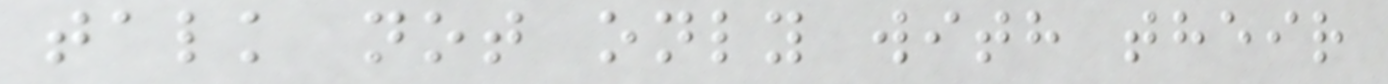talk not only with their
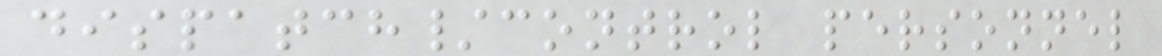dispatch/control personnel
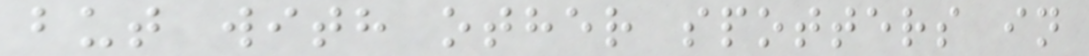but with other spotters in
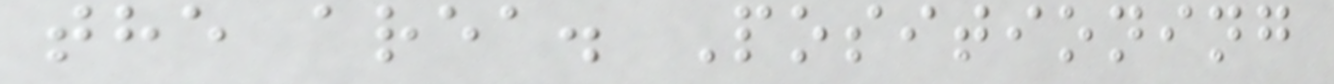the area. Positioning
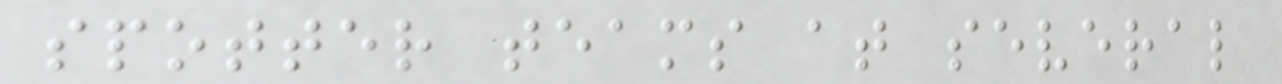spotter teams at several
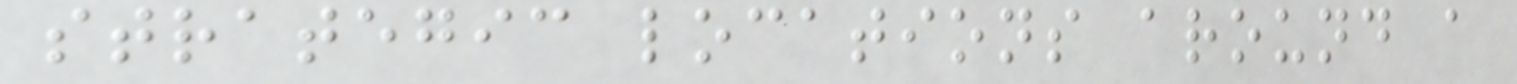strategic locations around a
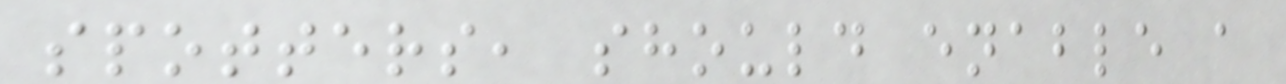spotters, should enable a
